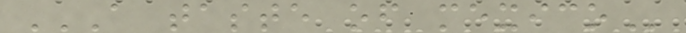A TASTE OF MEXICO
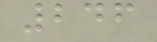246
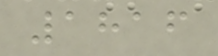1816
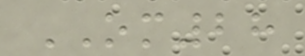OM28
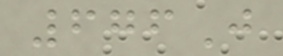676J
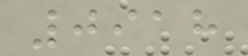0918
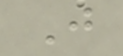J
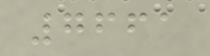7661
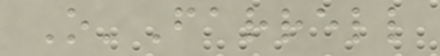O'Farrell
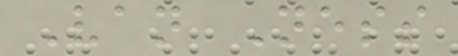Van Ness
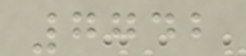7742
